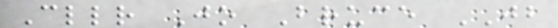Cllr Jo Bruce JB
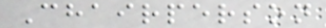Chairperson
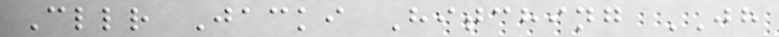Cllr Jacki Hitching JH
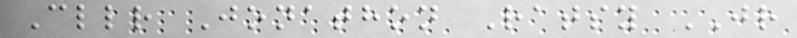Cllr Jonathon Ratsy JR
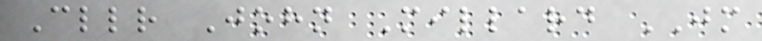Cllr John Millard JM
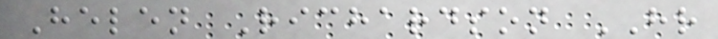Helen Richardson HR
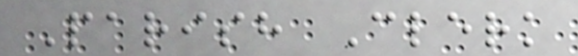Parish Clerk
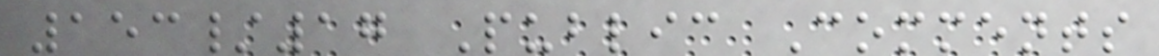153/17 Public Comments
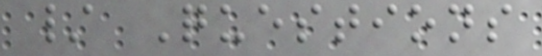/ Questions
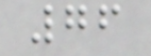76
